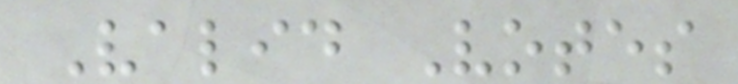Valid Votes
